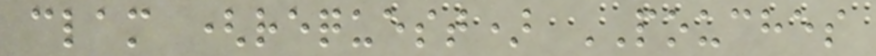clam (request) POUCHES
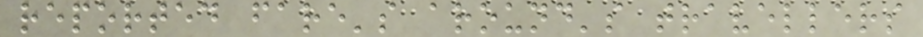reported fare's around's travellers
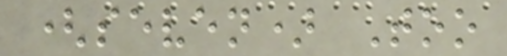(seven) Too
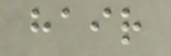hair
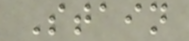Stain
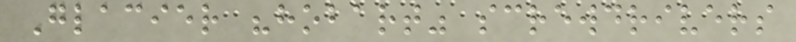Glacier "hobart" screwdrivers
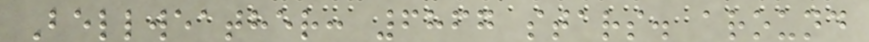Bellweather: 6867 stars. around
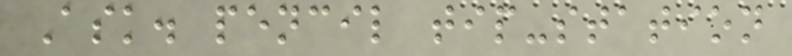Ask. pencil tip-station
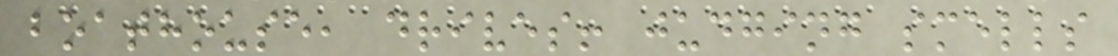boathouse, drives! judging smells
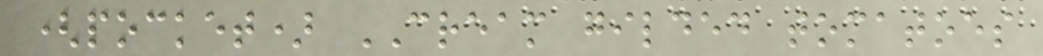(pocket) CREAM gilded tomatoes
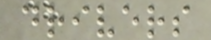drivers
